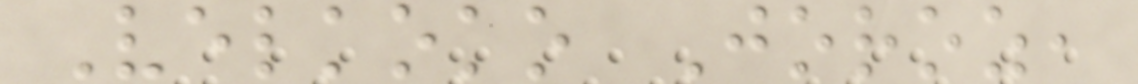Velkoko Joroz,
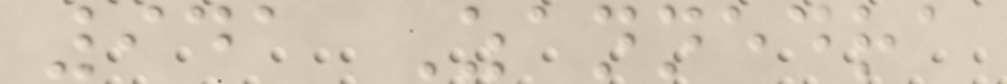941 Zannedra
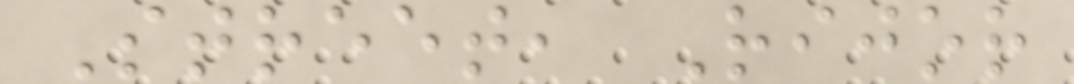Street, Rijor
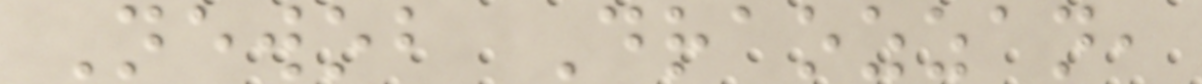Newob Draozzan,
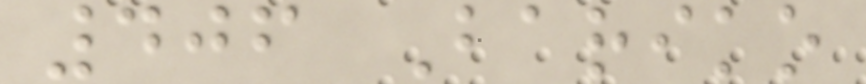406 Bariko
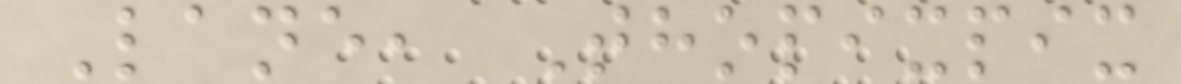Lane, Thopixpix
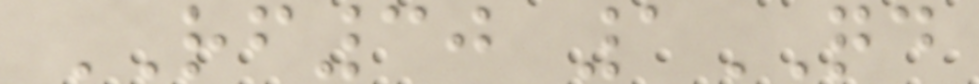RF30 1QD
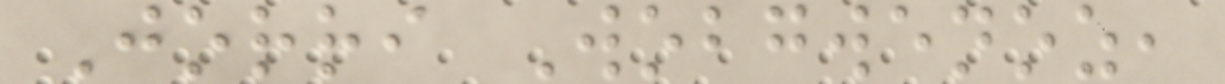Jorri Wobgwenoz,
